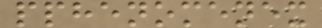pphenomenex
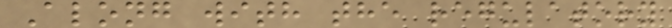Along with the regulatory
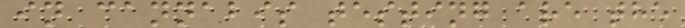in cannabis testing are the
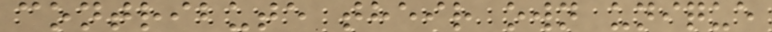contribute their own unique
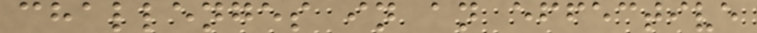challenges in an effective
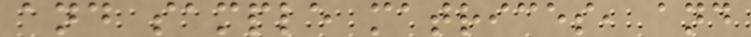and sample matrices, and
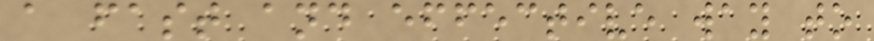a fast and effective way to
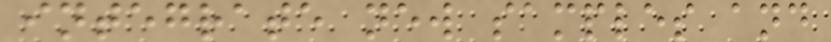integrate new samples and
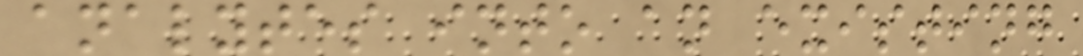analytes into an existing
